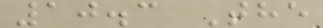10.3 The
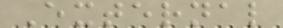External
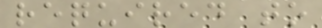required to
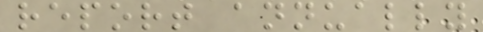report annually
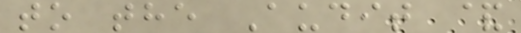to the Audit &
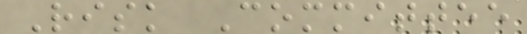Risk Committee
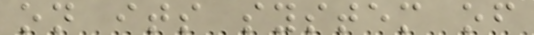on its system of
